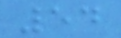54
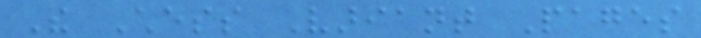The Chess Variant Pages
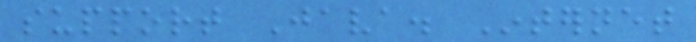support Java. Internet
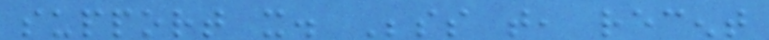support it. Besides that, recent
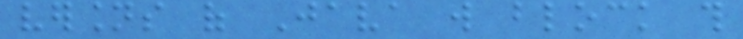versions of Java will block this
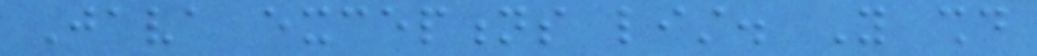Java exceptions list. You should
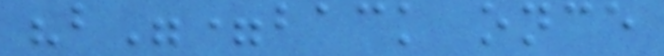"b"=back once
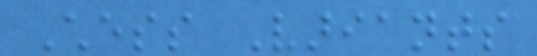Chess Variants
